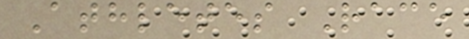Athletes Race
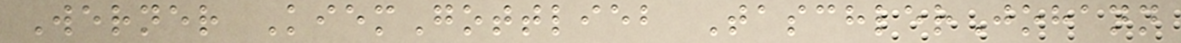Werner KiemGottlieb TaschlerJohann
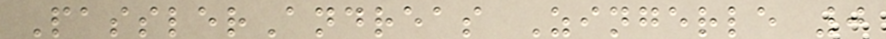PasslerAndreas Zingerle 0
